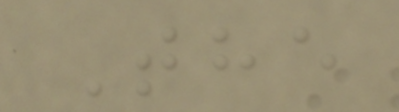The
